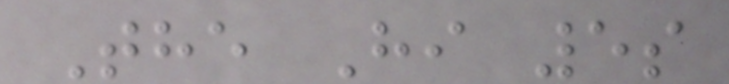The Hi 5s
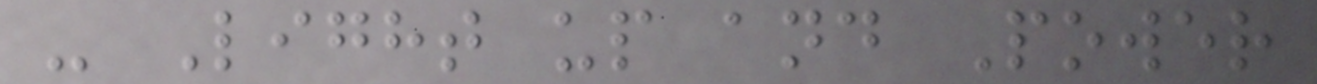- Light up and Power
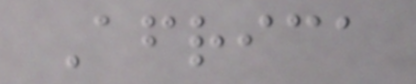Africa
